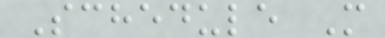Schedule M
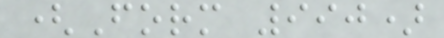(Form 990)
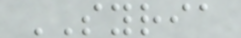SYRIA
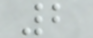2
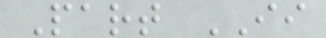Part II
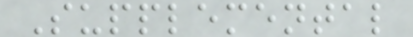Supplemental
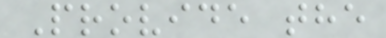Provide the
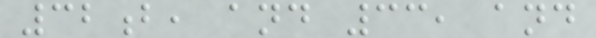32b, and 33, and
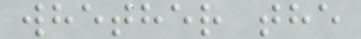whether the
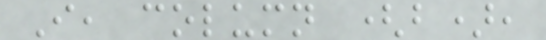I, column (b),
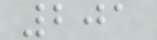201
